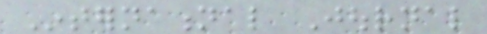International Journal
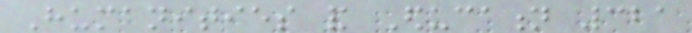Humanities and Education 321
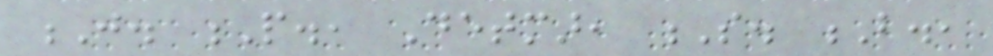J. P., Detmar, S. B.,
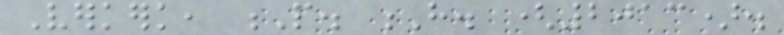Verkerk, P. H. (2013).
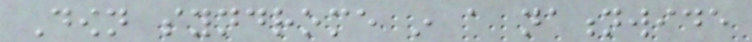Down syndrome in a nationwide
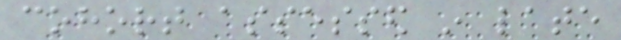cohort assessed in late
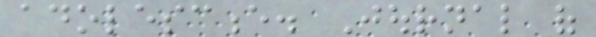adolescence. Journal of
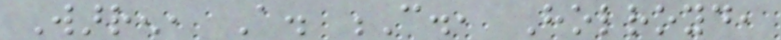Warren, A. C., Holroyd,
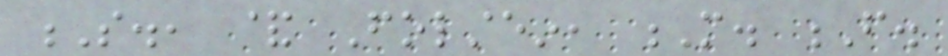S., & Folstein, M. F.
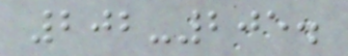202-205.
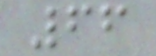66
